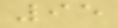95
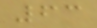63
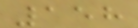158
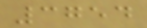3754
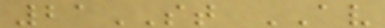21ST AV
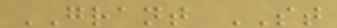GRANT ST
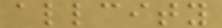allcity
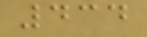434
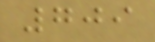709
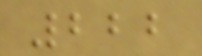222
